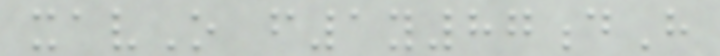xavO f1y87dH
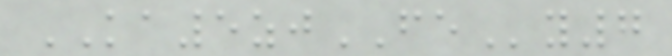KA5zjFEy7
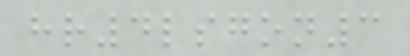hr4lsgon3
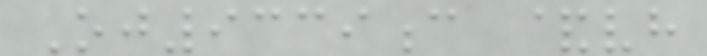Oj9339c &vh
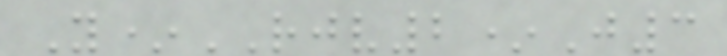Y*RJV2*J3
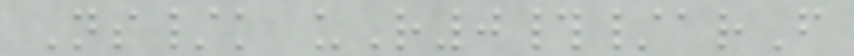Ns/k uR0#/arF
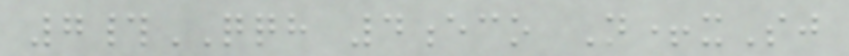7#QQH 4eco N+xSj
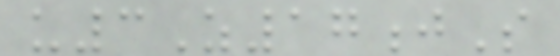u3Z17jS
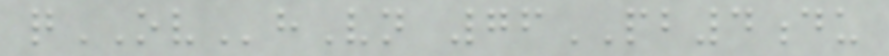qOVhVn 76PB4du
